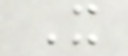It
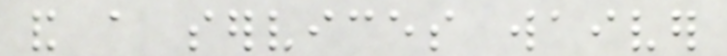and a services waiver
